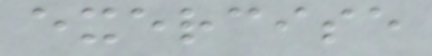exercise
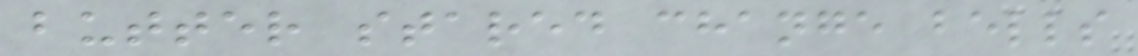butter stared change bells
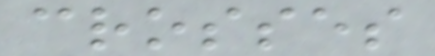crosses
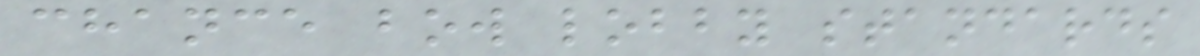chance bow lobby standards
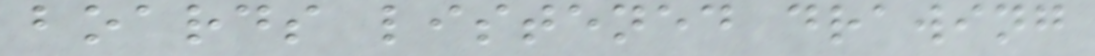boards listened drawing
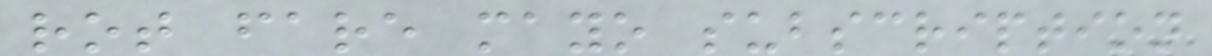rot fare mayo subscription
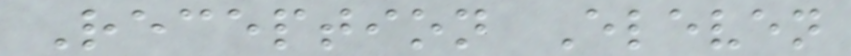Reception Eleven
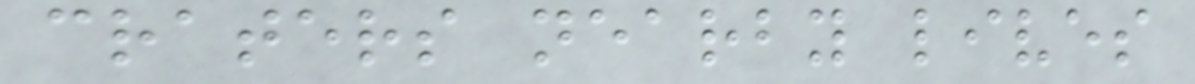craters nearby lives
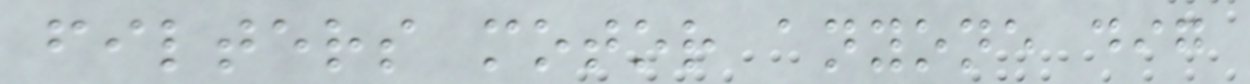filters motor anyone dig
